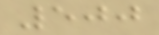500
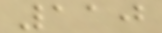110
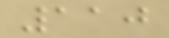110
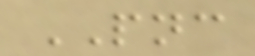PNC
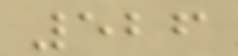526
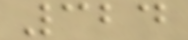324
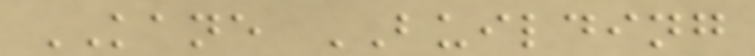KANE BUILDING
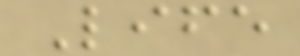Life
